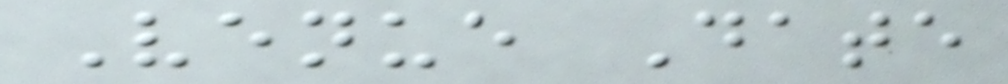Venue Date
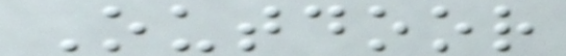Outdoor
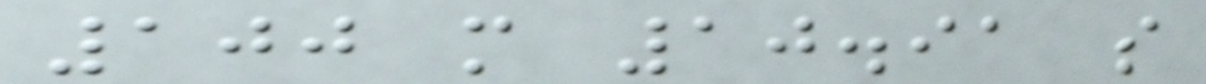100 m 10.91 s
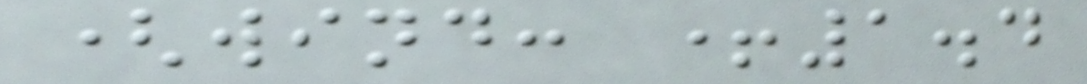(wind: +1.4
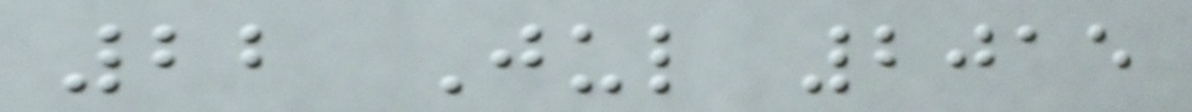22 Jul 2015
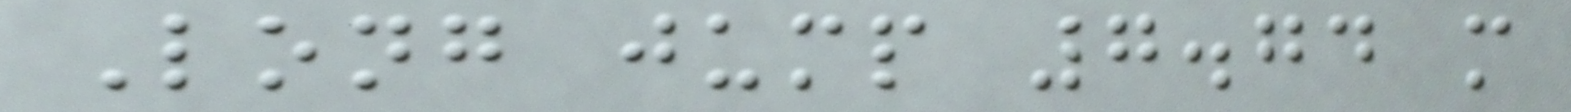Long jump 7.74 m
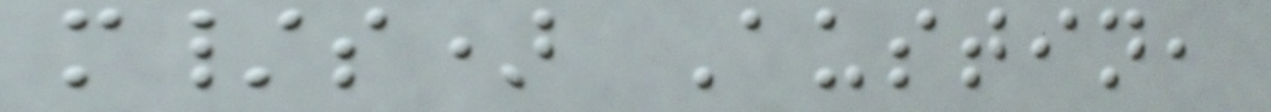m/s) Austin,
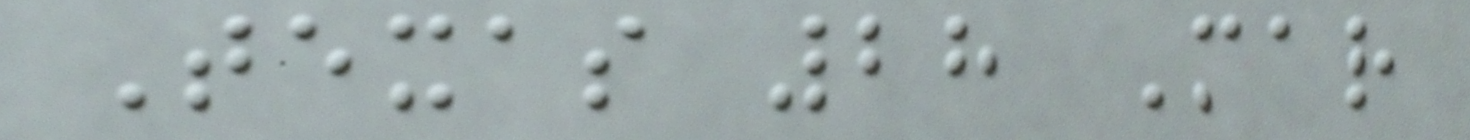Texas 28 Mar
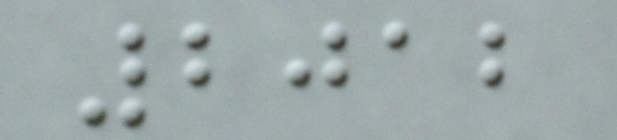2012
